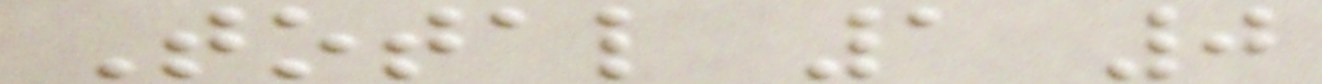Total 1 0
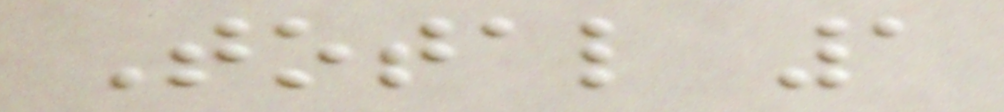Total 1
